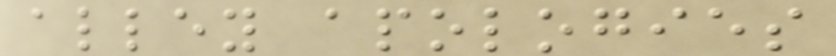alley apologies
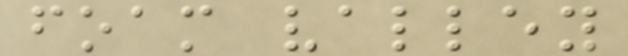foam valley
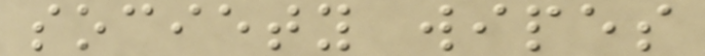society wipes
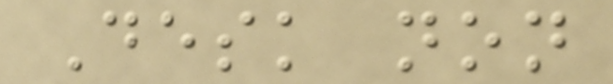Desk non
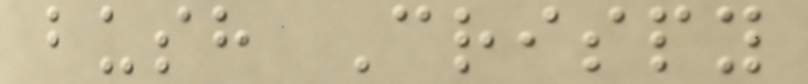bush Crispy
